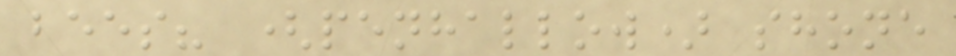bees? (penhallow) shone
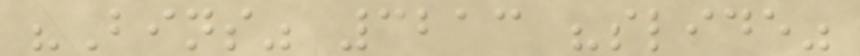"Bins" 3213 "slide"
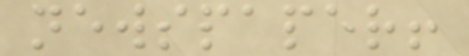newspaper!
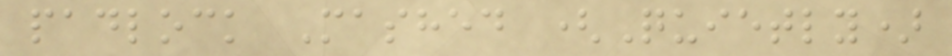padlock Mashed (Quietly)
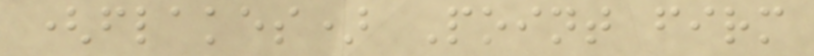(flakes) Point firm
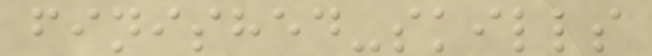finished-skills
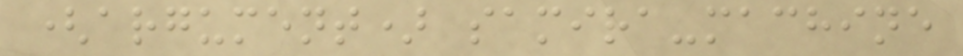(argument) samira-machine
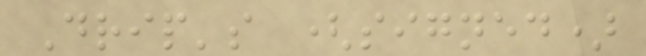Drip's (signed)
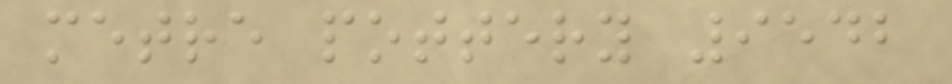metre pottery 9542
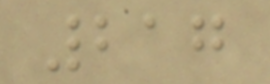217
